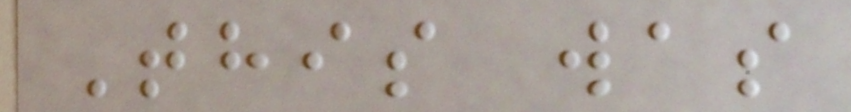This was
